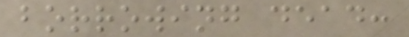borrowing dead:
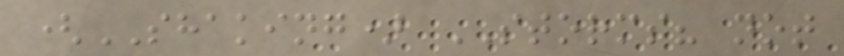(SHAKING) STORMS? not
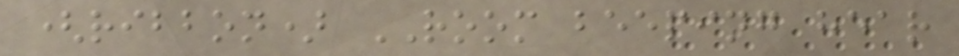(ribbon) ROOM beeping hear
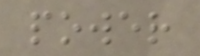power
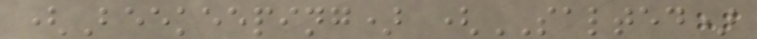(Beekeeping) (SALTED)
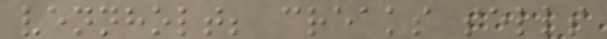vennholt; creaks sells
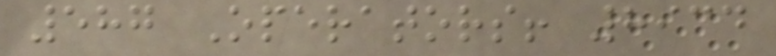587 Operators! 8934
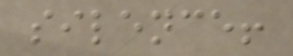silence!
